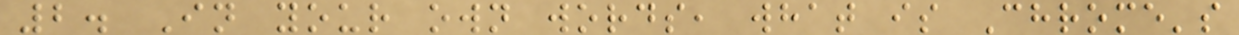2. In your own words, what is Chrome's
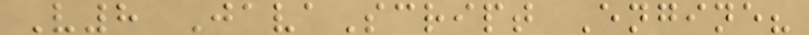V8 JavaScript Engine?
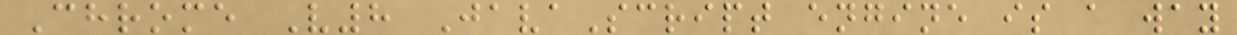Chrome V8 JavaScript engine is a way
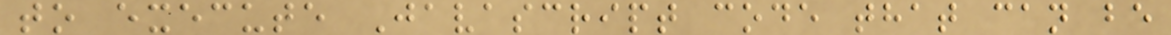to execute Javascript code that can be
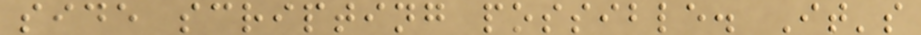side scripting possible. It's
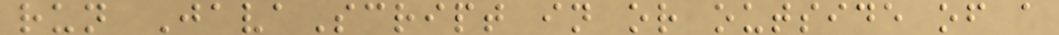run JavaScript in or outside of a
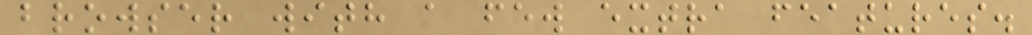browser with a few extra features.
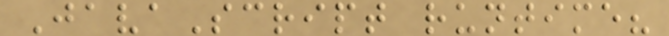JavaScript runtime?
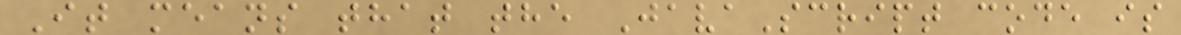It means that the JavaScript code is
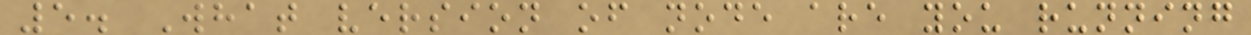5. What version of node are you running
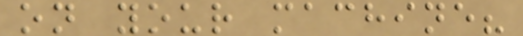on your machine?
